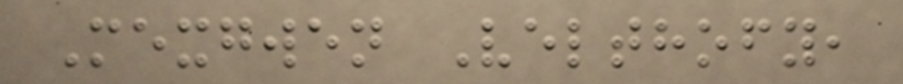Mexgwen Velthofy,
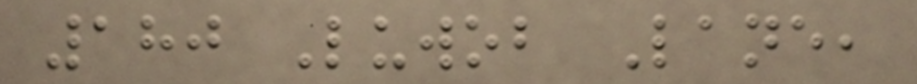180 Luwob Lane,
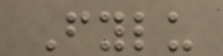Fylu
